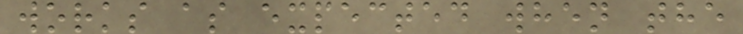works as expected when the
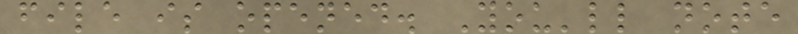file is opened. You'll note
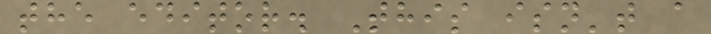the editor. This isn't a
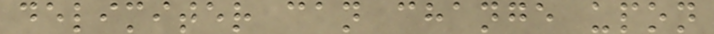delimiter can change upon
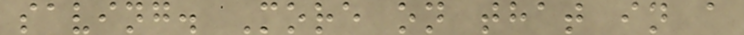saving. More on that in a
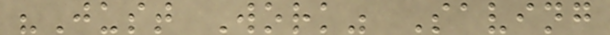"Just Work" Saving
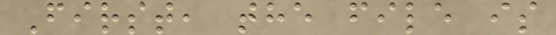First, the file is
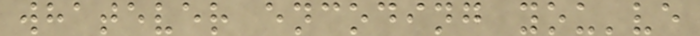whatever encoding you've
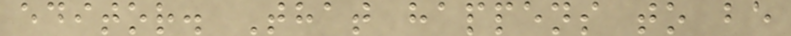editor. That happens to be
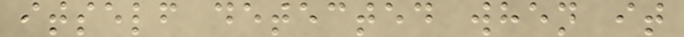itself detected when it
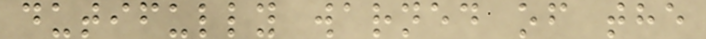dutifully warned of the
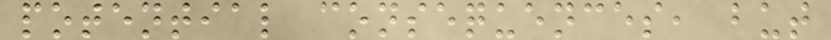potential consequences, but
